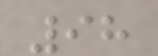98
